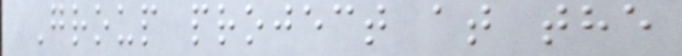Group project at the
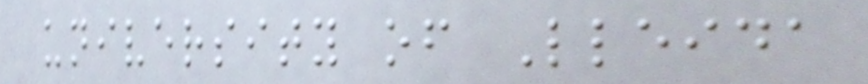university of Lleida
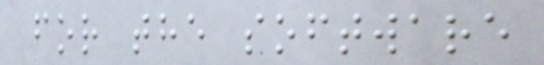for the software
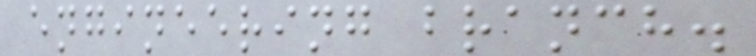engineering branch.
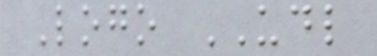Logo UDL
